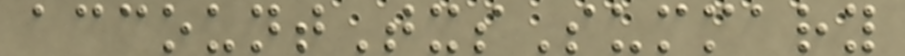accountTxsSummary
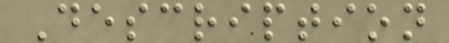Description
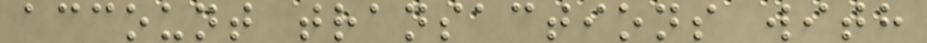account transactions with
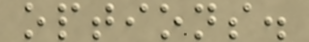options.
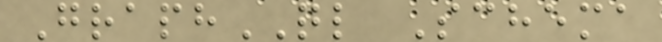GraphQL Schema
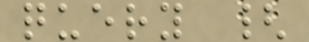query {
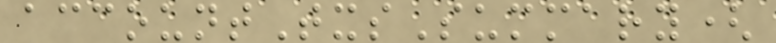accountTxsSummary(
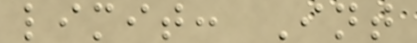limit: Int
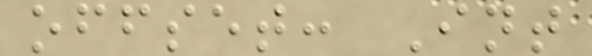offset: Int
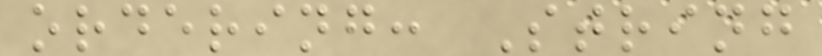ordering: String
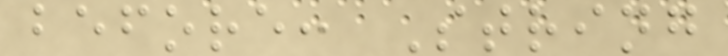before: String
